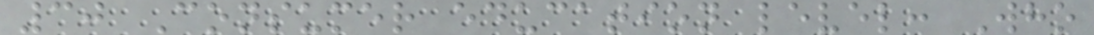30 Consumer education level: Who
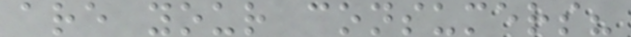are your consumers?
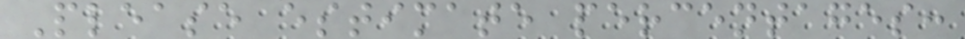Please estimate percentages:
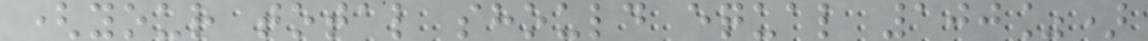(your total should equal 100%)
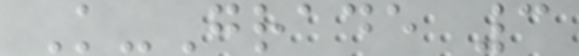K-Grade 3
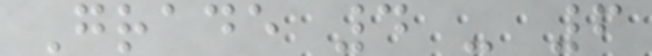Grade 4 - 6
